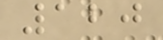120
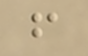f
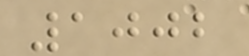1002
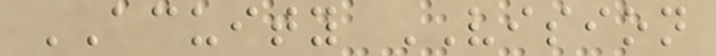ACUITY VISION
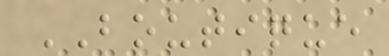BOUTIQUE
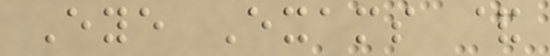Eye Exams &
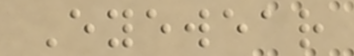Eyewear
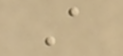A
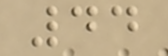44
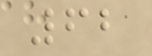62
